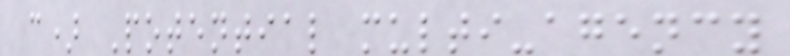c) Potential multi-agency
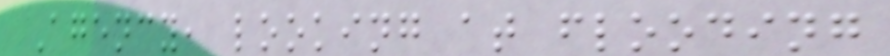Agency, looking at flooding
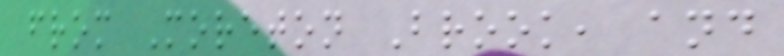from Moreton Brook, and
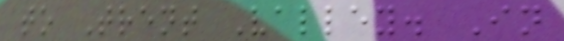to Trent Valley. In
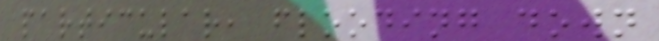particular, flooding down
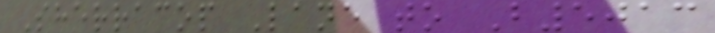Sherracop Lane to B5013
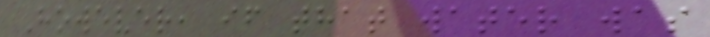However, if that water was
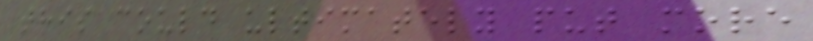this could ultimately put more
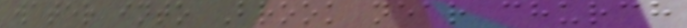water into Brook near church
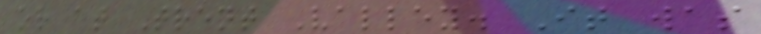or at Trent Valley. It was
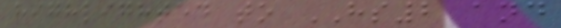highlighted to HS2 and
